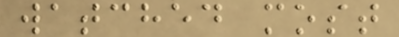watched most
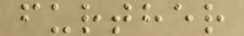further
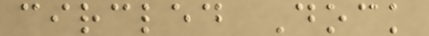circled Dock
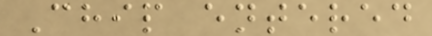Chip entered
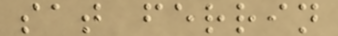sat ferrin
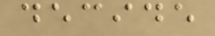decide
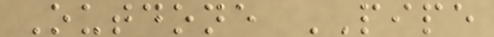Outdone PIPE
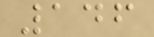146
